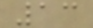13
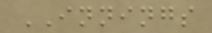INNINGS
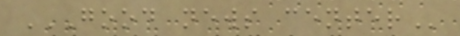GOOD NEWS CENTER
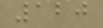120
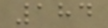184
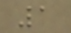1
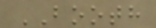BOOTH
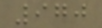970
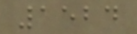1524
